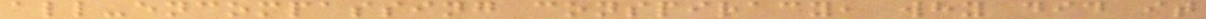all-encompassing conspiracy, why did it
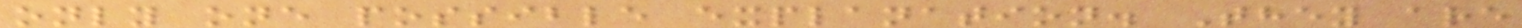only one possible explanation. They are
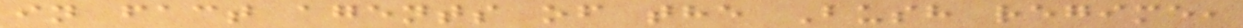in fact agents of the Bush regime,
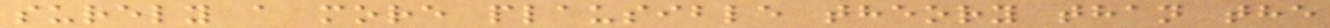surely a more plausible theory than the
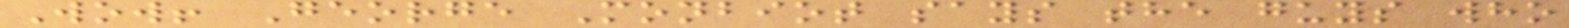Wow! George Monbiot says the guys who
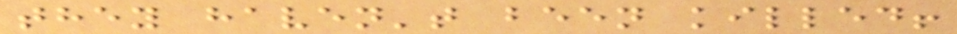they haven't been killed!
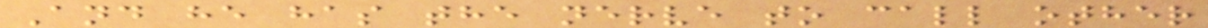And he has the nerve to call other
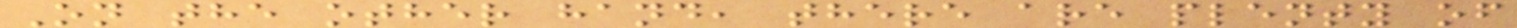On the other hand, there are plenty of
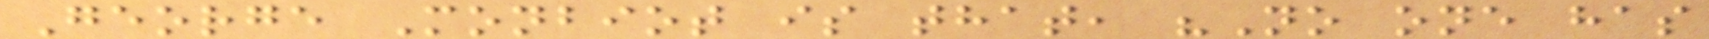George Monbiot is that, "No one has
